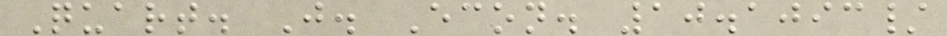Quart. J. Econ. 10.1093/
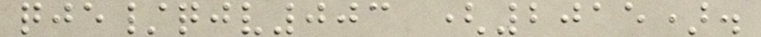qje/qjv003 (2015).
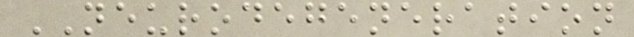NEURODEGENERATION
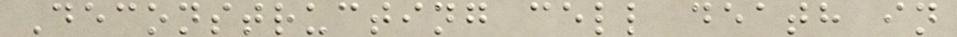Deconstructing cell death in
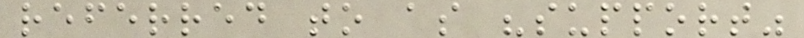referred to as "support"
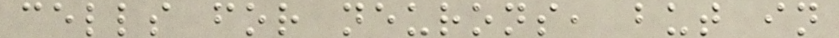cells for neurons, but in
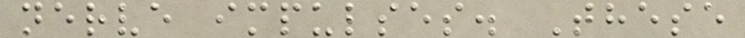nerve impulses. These
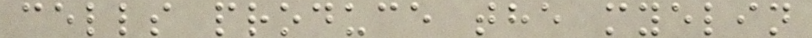cells produce the myelin
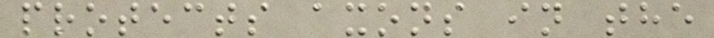protects axons in the
